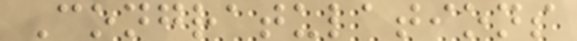Congratulations
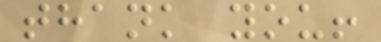thank you!
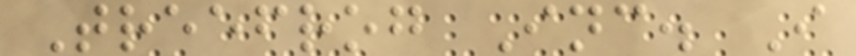Treefrog Inc. I
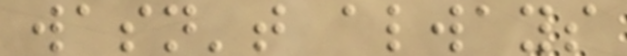wasn't always
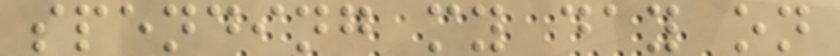spending my day on
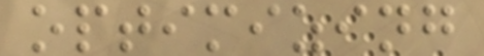optimizing
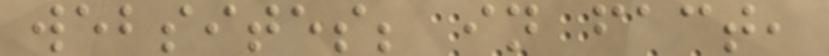websites; in fact,
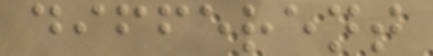different
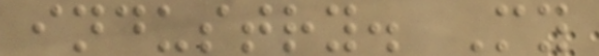industry. My
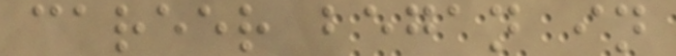career began in
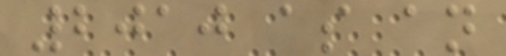2010 as an
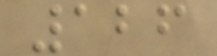126
